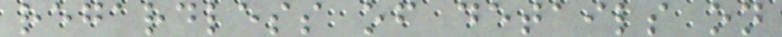regardless of details on
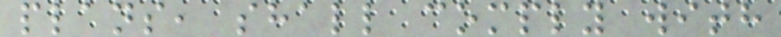plans, shall comply with
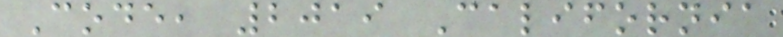Code, 2019 California
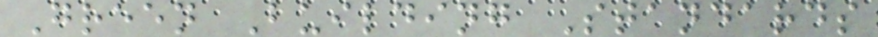Green Building Standards
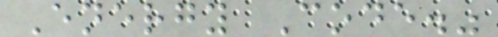Energy Code."
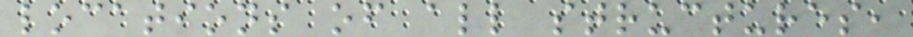locations of all structures,
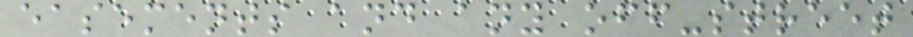easements and any off-street
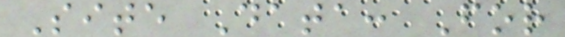Site Data: For
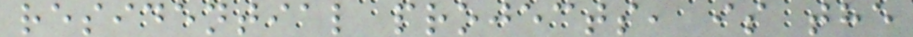residential projects, is the
